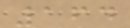164
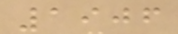1906
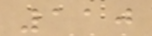110
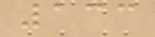133
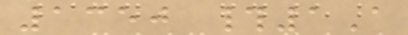1350 #1A
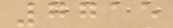7715
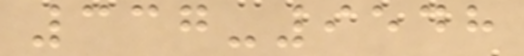337-9548
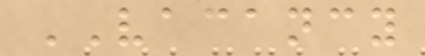VACANCY
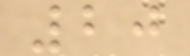20
